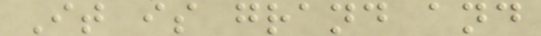It is grand and
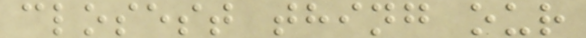closest thing our
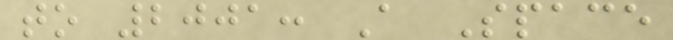to 2001: A Space
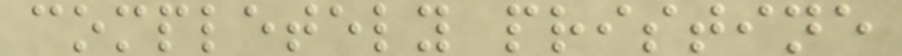completely pristine
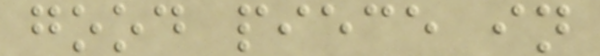good piece in
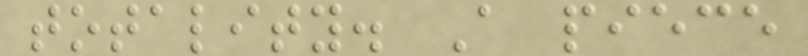totality. A piece
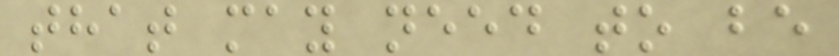that may need to be
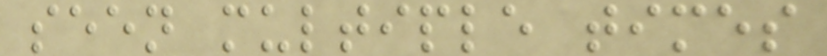seen multiple times
